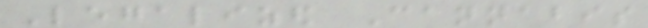Legalized Cannabis
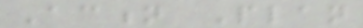Action Plan
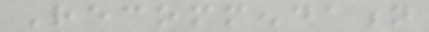Recommendation
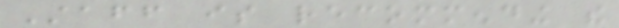Staff is recommending the
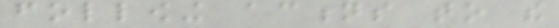following actions to the
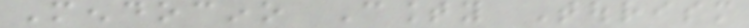Mendocino County Tourism
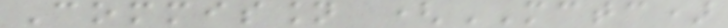Commission (MCTC)
